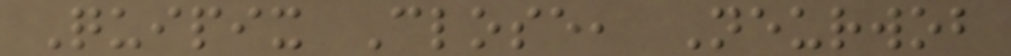Quipix Close, Neurwob
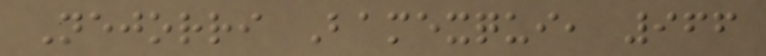Nejorri Bamexqui, 966
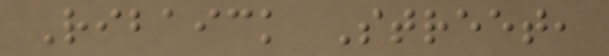Ribaick Street,
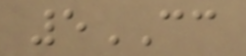5CC
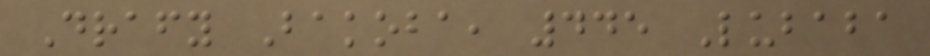Drafy Bakoba, 445 Lubaba
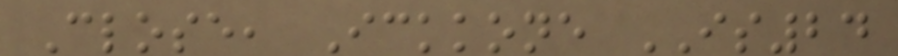Close, Ickkone IS24
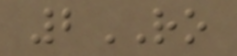2RO
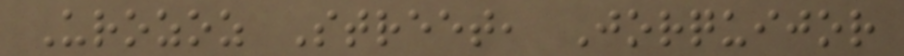Urozoz Street, Jorquijor
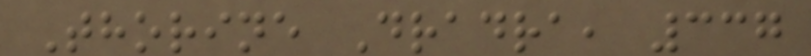Thorine Dradra, 337
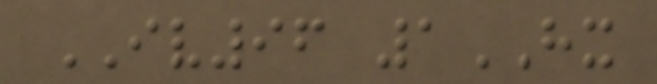IV96 1HX
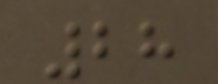28
